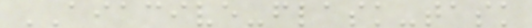AIACIVE-flask-task
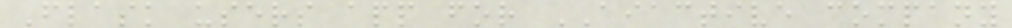Flask users app for AIACTIVE company
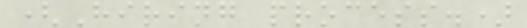(Hiring process.)
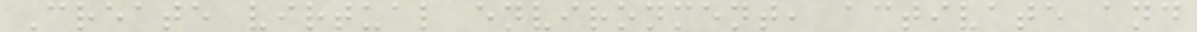Create virtual environment, activate and
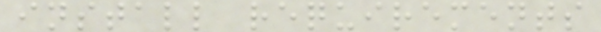install requirements
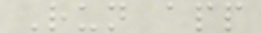Run app
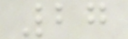27
